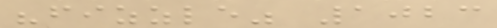"fizzle" 1023
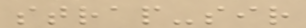strap-sir
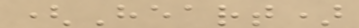(Heart)
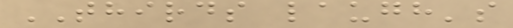THIRDS laugh's
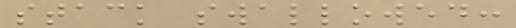stack swallowed:
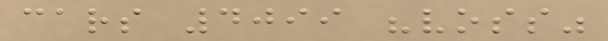cars 4099 "voss"
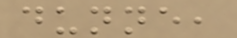dunne,
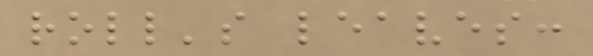roll's leaves:
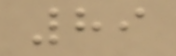89
